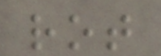rot
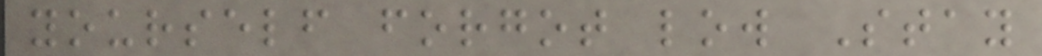yourself forgot low Stay
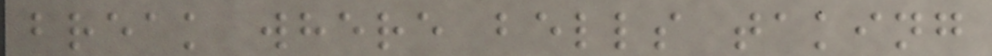break where bells taking
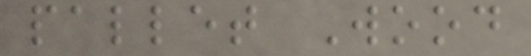pallet Wood
